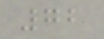72
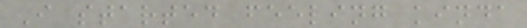I started feeling kinda
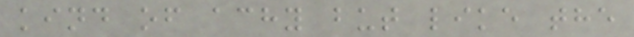kind of achy but like the
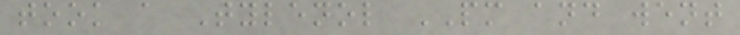took a Tylenol PM and went
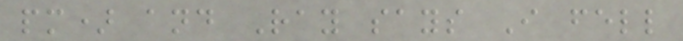pm) and Ray says I fell
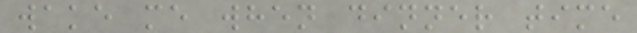wake me when dinner time
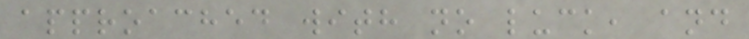approached with no luck, and
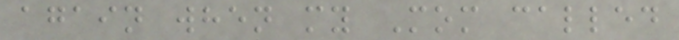again when my Mom called
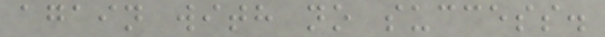again with no success.
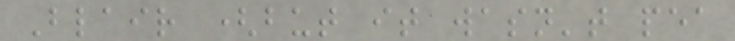Blair (but it wasn't pea
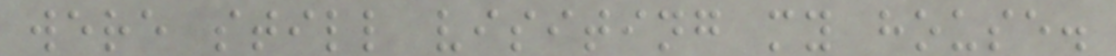were still visiting my house.
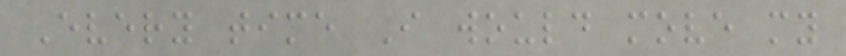Every time I would move my
